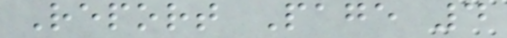Report Page 4
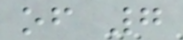of 7
